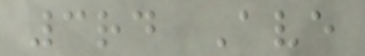3rd Ave
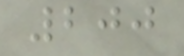200
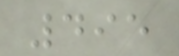495
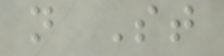n St
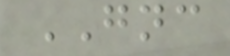GNC
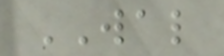WAL
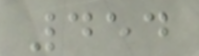454
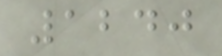1240
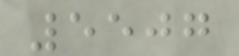5507
